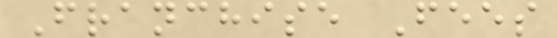Franchise Fees
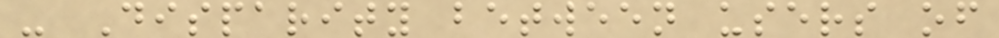- Disparity between users of
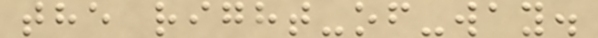the right-of-way.
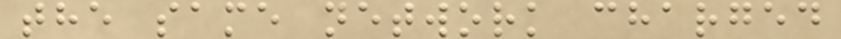the same network charged
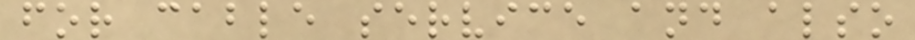for cable service and also
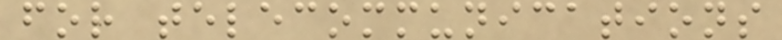for telecommunications
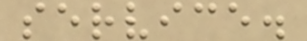service.
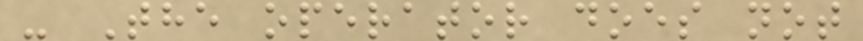- The operator does not
